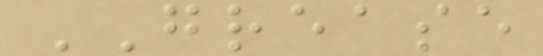GREASE
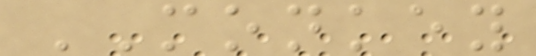MONKEY
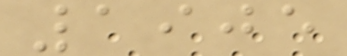1905
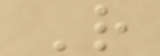R
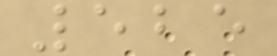525
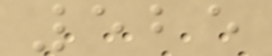525
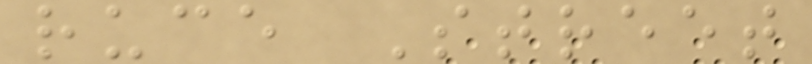ruce Street
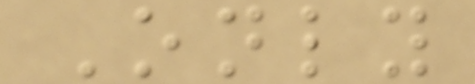Only
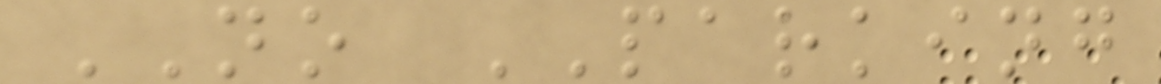NO PARKING
